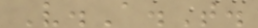V.A.T.
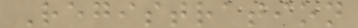Registration
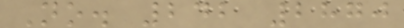No. 242 2870
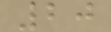20
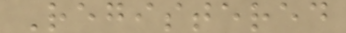Registered
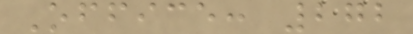Office: 272
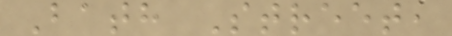Bath Street,
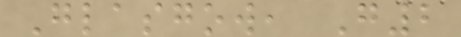Glasgow, G2
